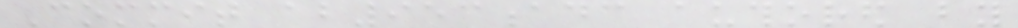Commit ab953adc authored by
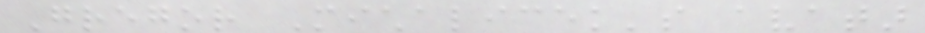Gregor Michalicek's avatar
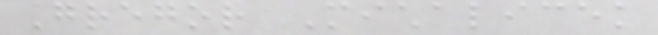Gregor Michalicek
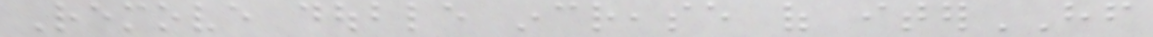Remove double increase of iterHF
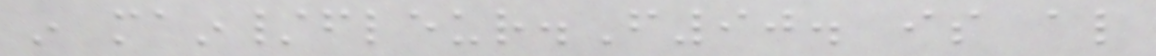in main/fleur.F90. is also
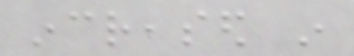increased in
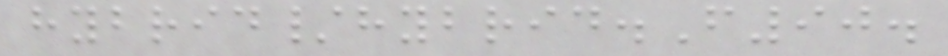hybrid/hybrid.F90.
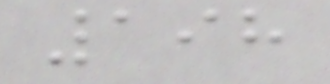198
